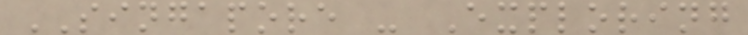SINGAPORE - Exploring
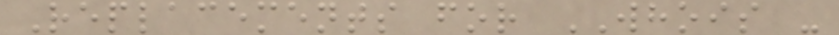Replacements for WHOIS -
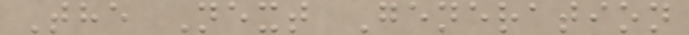The Next Generation
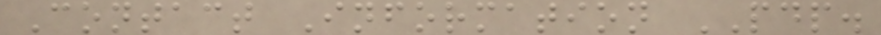Contact Information PDP.
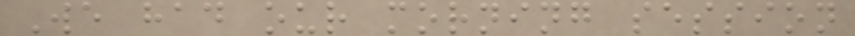We had our morning session
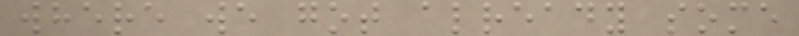where we got already some
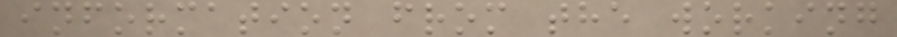information from the working
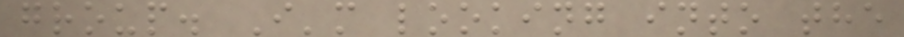group. I'm looking into the
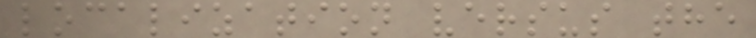localization versus the
